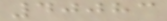40083
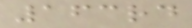163rd
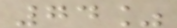74%
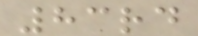83rd
